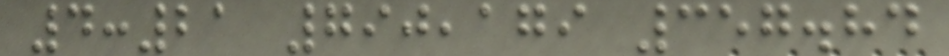4:21 790,179 357.84
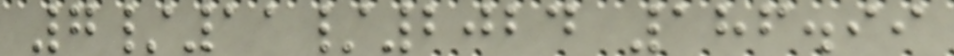7/11/2024 186.99
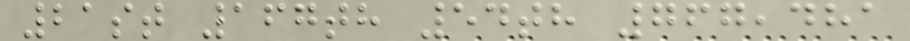21st 167th 54th 767,481
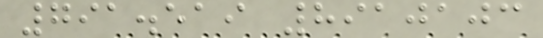791.519 8910103
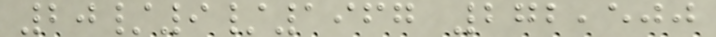20/9/1967 272,500
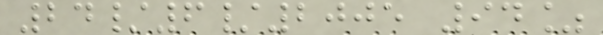24/6/2005 94%
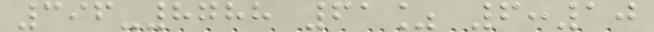396-8788 61% 6:10
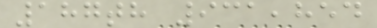187th 931,854
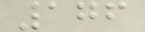176
